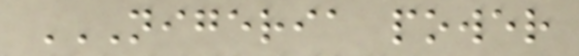NIGERIA POWER
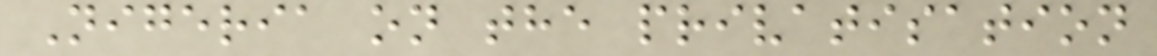Nigeria on the privatisation
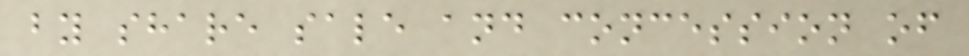by share sale and concession of
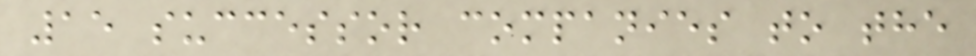15 successor companies to the
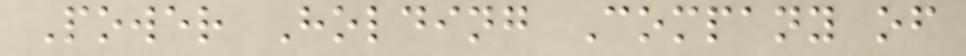Power Holding Company of
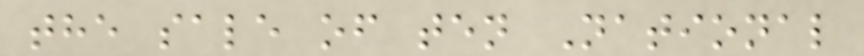the sale of ten National
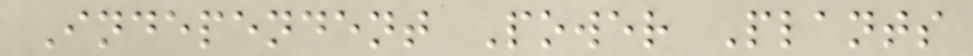Independent Power Plants
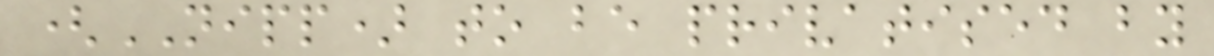(NIPP) to be privatised by
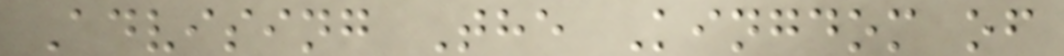Advising The Kingdom of
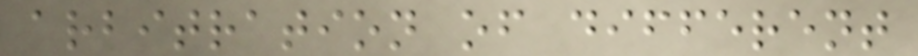arbitration of different
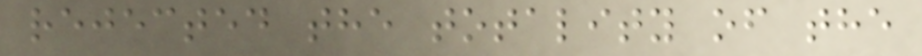rejected the totality of the
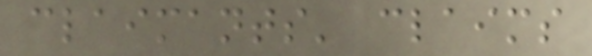claimants' claims
